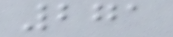271
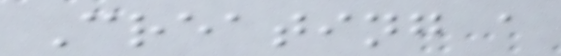Creating a
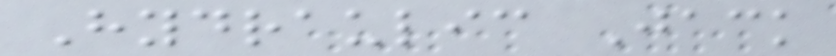Hydraulic Jack
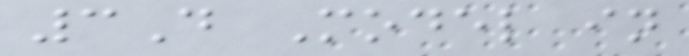3D Model in
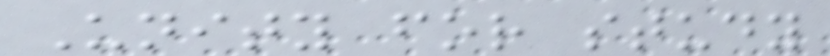Unity for study
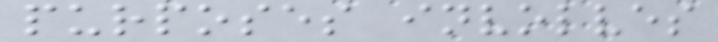purposes involves
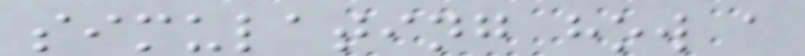simulating how a
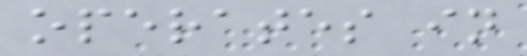operates in
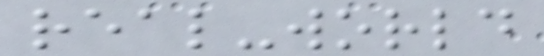real-world
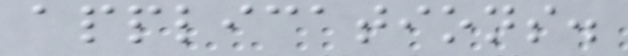applications.
